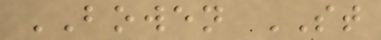BOWEN ST
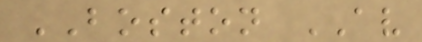BOSTON AV
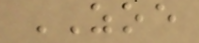ZOE
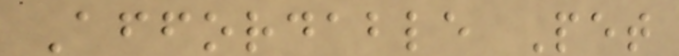Affordable Pet
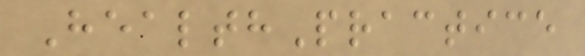HealthPractice
